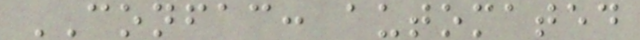CONFAC: automated
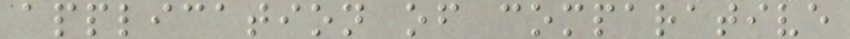application of comparative
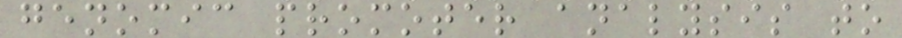genomic promoter analysis to
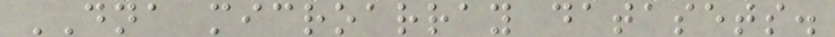DNA microarray datasets.
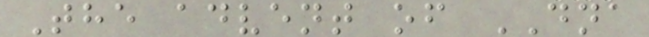The advent of DNA
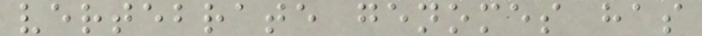vertebrate genomes has
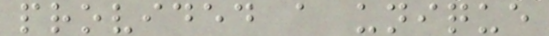provided a unique
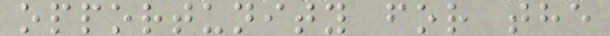opportunity for the
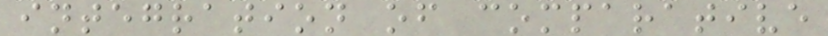integration of comparative
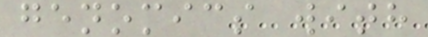genomics with
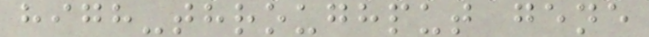high-throughput gene
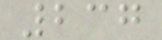237
